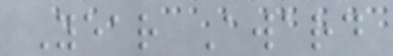Year Award
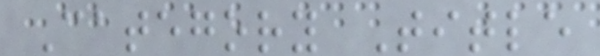Category Title
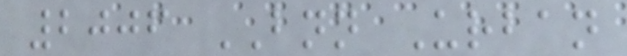2006 BNN Urban
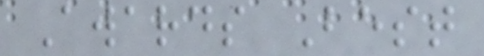Awards Best
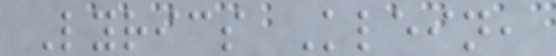Lyrics Klein,
